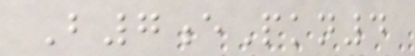B7ePkn4
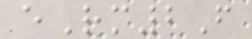eRm2F
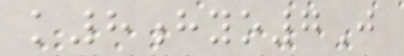k8hyo7J
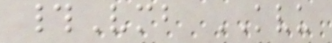#Vmb KVU
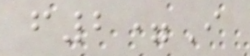f2=I
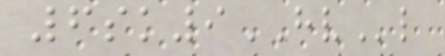6sk9HVl
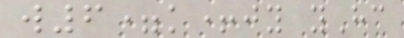w6=k+jy yHc
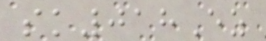sk018Ez
